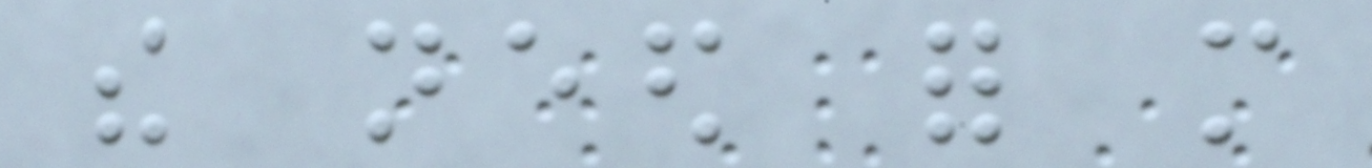the need for more
